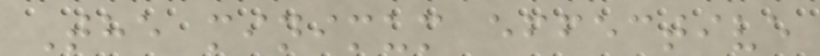The minimum effective
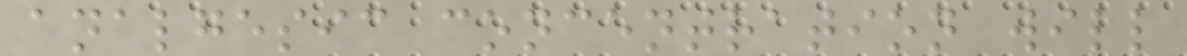analgesic concentration will
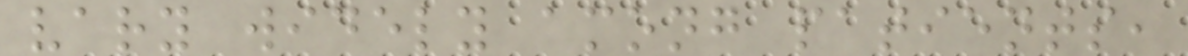vary widely among patients,
